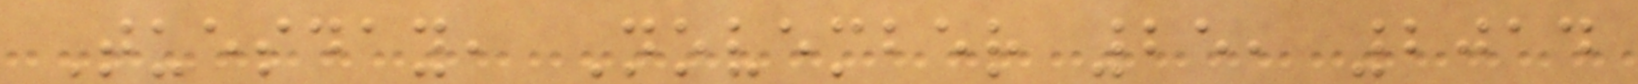Tuesday, November 25, 2014
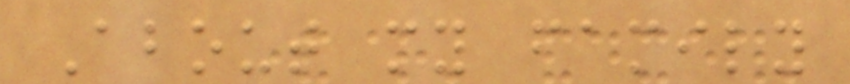About my family
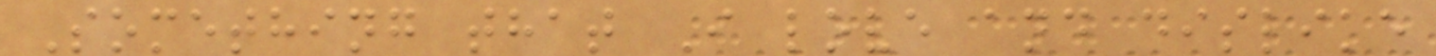Something that I love and dislike
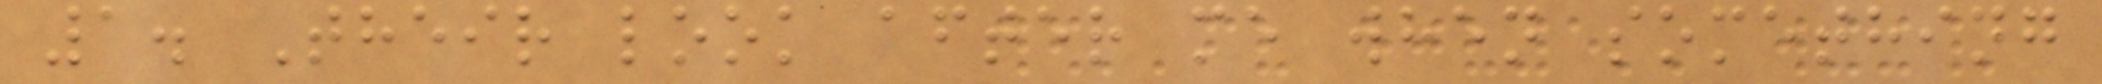1. Their look after me when something
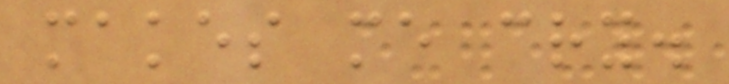makes me cry.
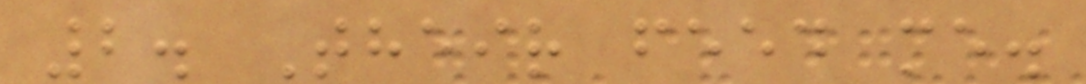2. Their feed me.
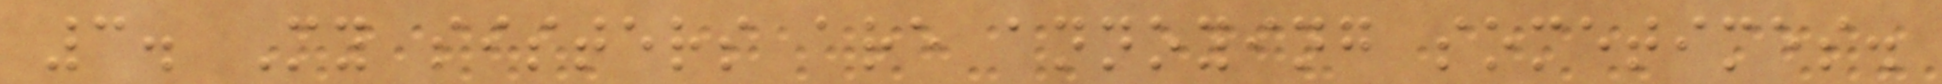3. My sisters are annoying sometimes.
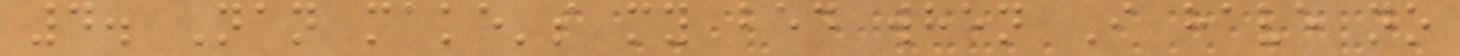4. Nan make's my bed when I have no
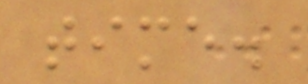time.
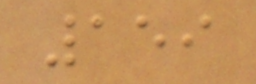159
